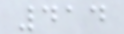414
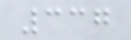337
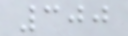300
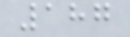187
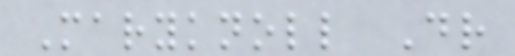Maryknoll Dr
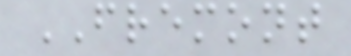FREMONT
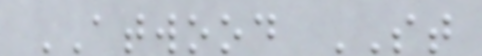ATWOOD ST
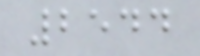2544
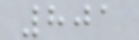801
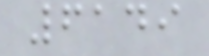6149
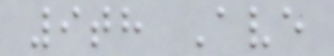9th Ave
